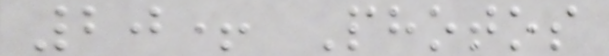20+ Photos
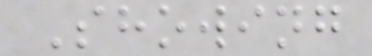Showing
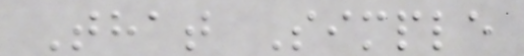That Simple
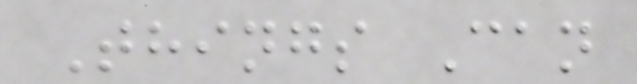Things Can
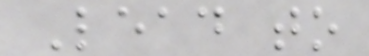Lead to
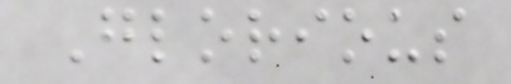Glorious
